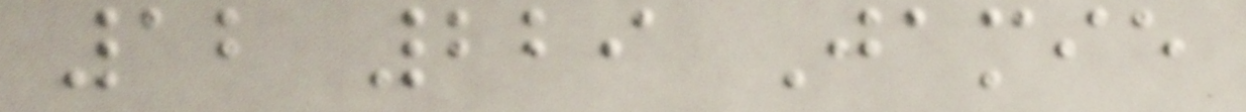12 229 Jamie
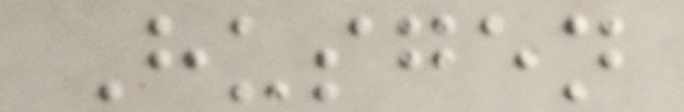Husgen
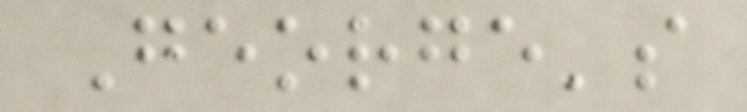George's
